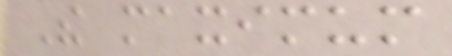The maximum
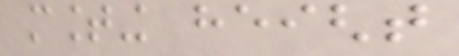mounting height
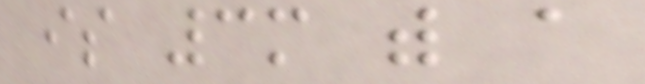is 3m with a
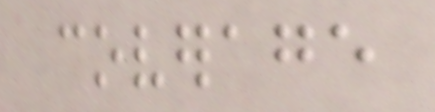coverage
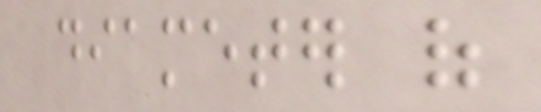diameter of
